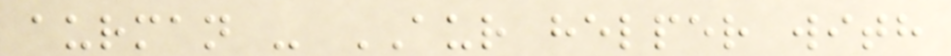aurman - AUR helper with
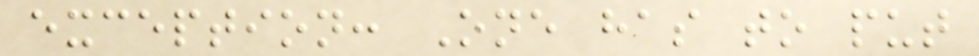exception: One has to put
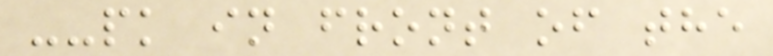--pk in front of the
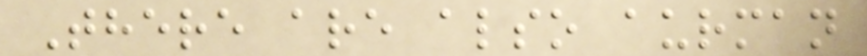There are also aurman
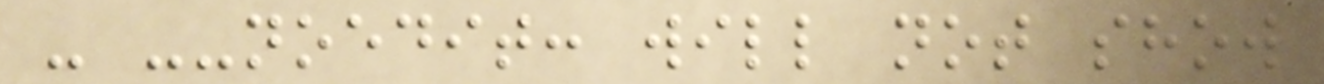- --noedit: will not show
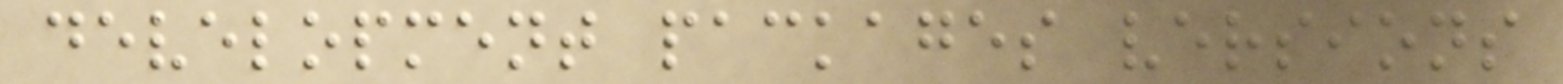development packages versions
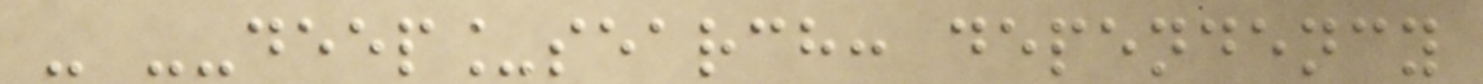- --deep_search: dependency
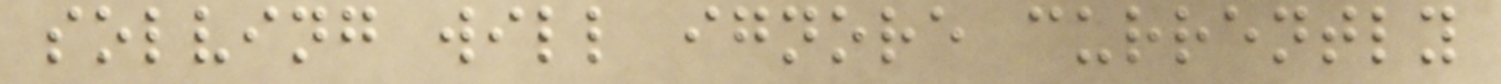solving will ignore currently
